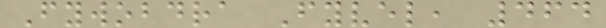Fywobdra Fyvel, 464
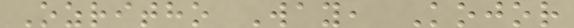Ozritho Way, Kojor
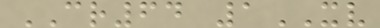CR64 1XV
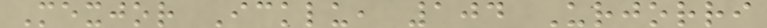Mexjor Icklu, 104 Urjorri
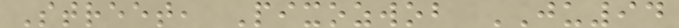Street, Pixozwob JU94
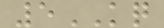5KQ
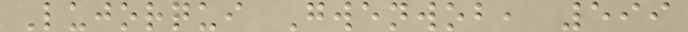Lujorqui Gwenwob, 599
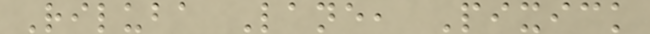Riluba Lane, Pixick
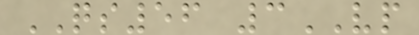QS56 3VP
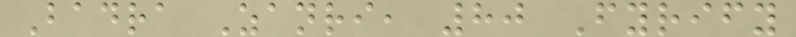Badra Zanri, 80 Fyrify
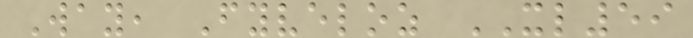Way, Fyveloz XL59
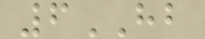6HB
